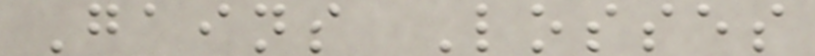Gains Losses
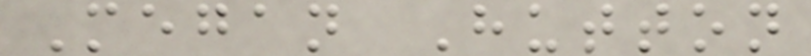Megan Hutton
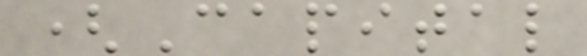(Capital
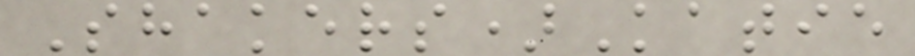Shakers)Katie
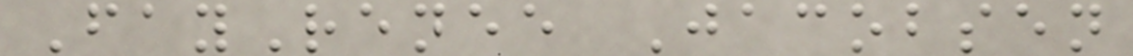FayRenee Jacobsen
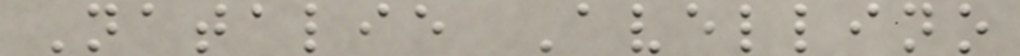Natalie Avellino
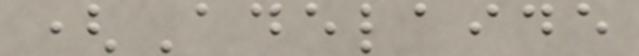(Adelaide
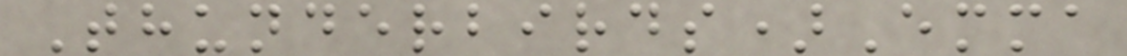Thunderbirds)Emma
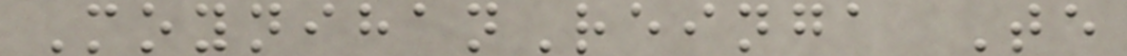MoynihanReinga Te
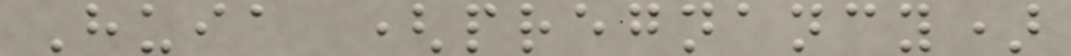Huia (pregnancy)
